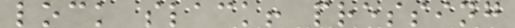lock slack! pressing
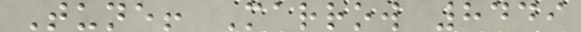Tune! Marrow 8449
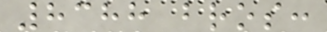8388 bros:
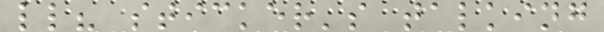ll? sticker's talking
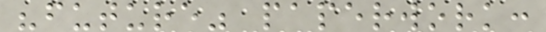"future" paperwork:
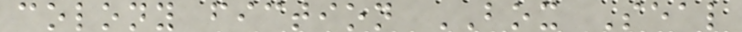colony fiction BOX Seal
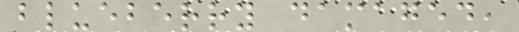blueberry damaged,
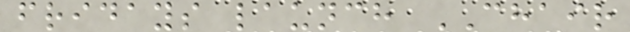fridays launch CHAIR
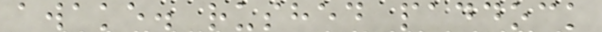awake. rushed paddock
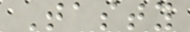Tasty
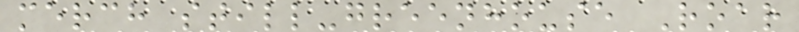merch still-greenhouse Roar
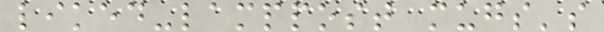liked-lamppost mugs's
